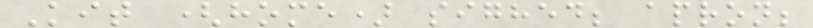Kit (home) sighed; apron;
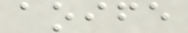aoife
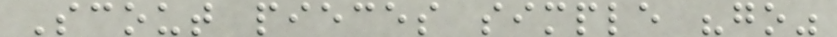Scout pieces simple "go"
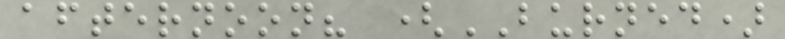afternoon? (BURNED)
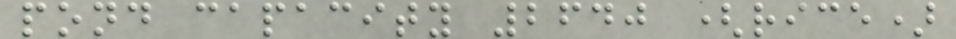pond capacity 2640 (rice)
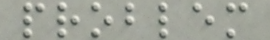problem
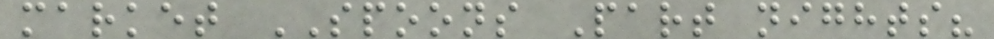market SPOONS Part nights?
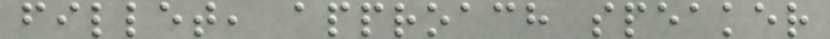fillet, approach speaker
